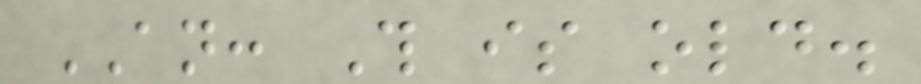AN: This is old.
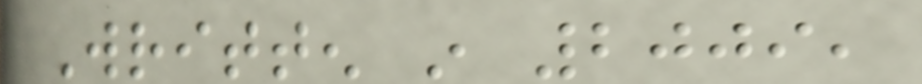Written in 2009,
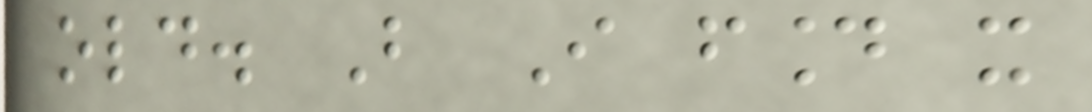old. But I found it
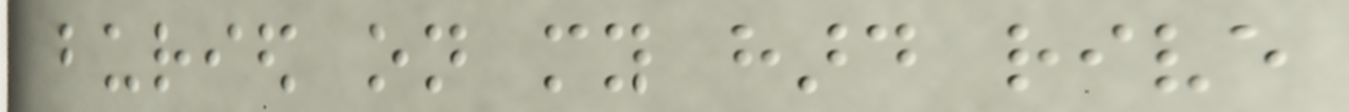buried on my hard rive
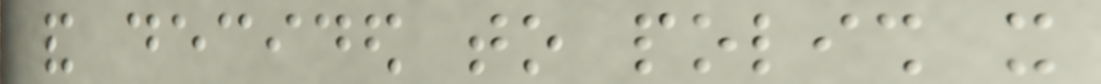and decided to polish it
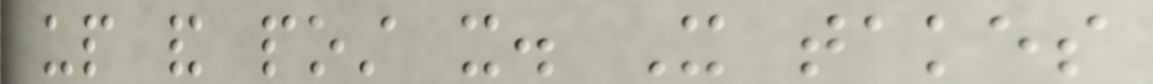up and post it. It takes
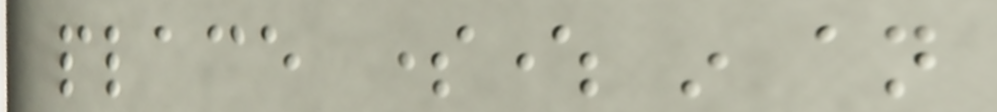place somewhere in an
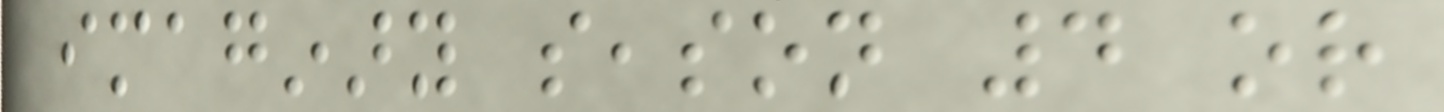imaginary season 4 or
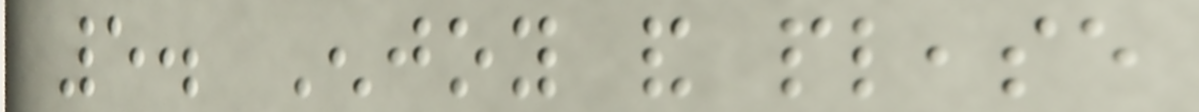5. Enjoy and please
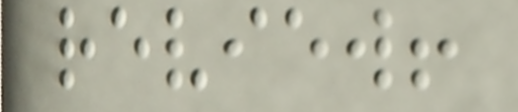review!
